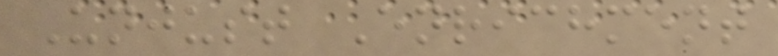Unjust Enrichment
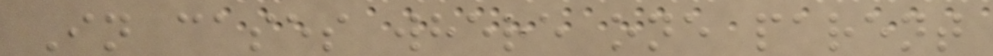In cases where one parent
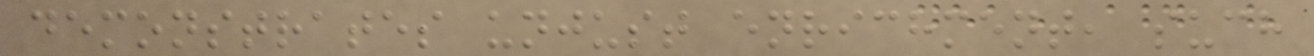demonstrates unjust enrichment, such
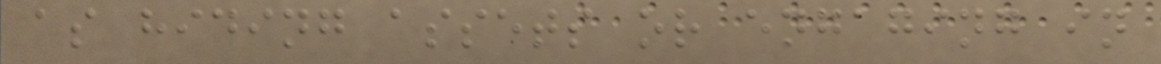as hiding assets or engaging in
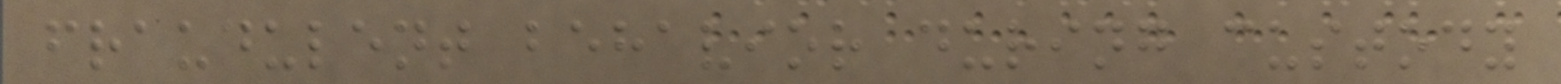fraudulent behavior during custody
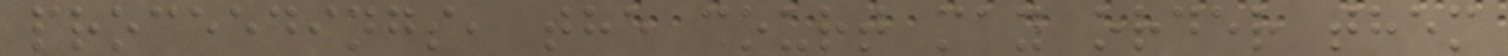proceedings, the court may order them
